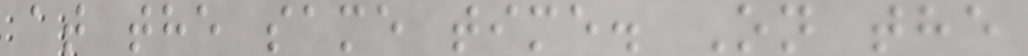at the same time. On the
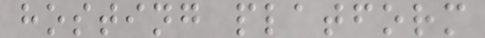hosting platform
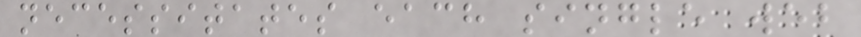necessitates each single web
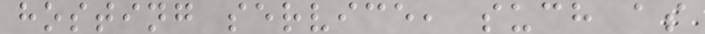hosting service, such as
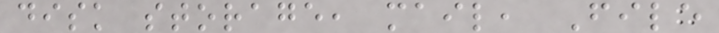disk storage, mail, File
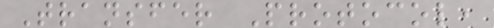Transfer Protocol,
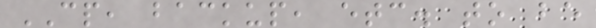CP, backup, etc. to be
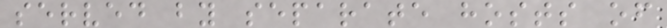served by separate hosts of
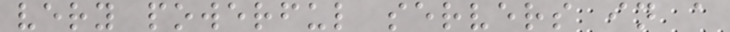very powerful servers in a
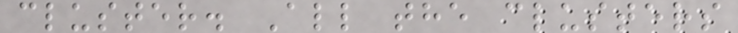cluster. All the clusters
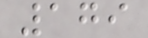179
